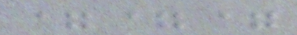===
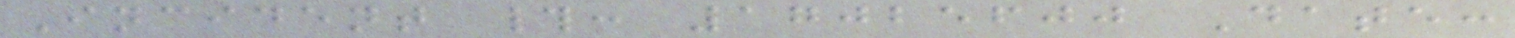Incident #: 17025600 Date:
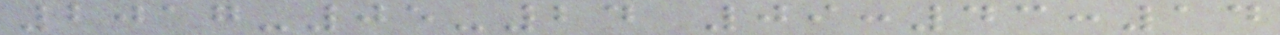2017-05-24 09:43:14
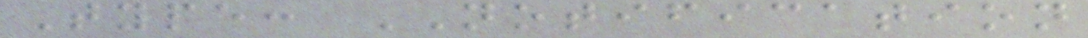Type: NOTIFICATION
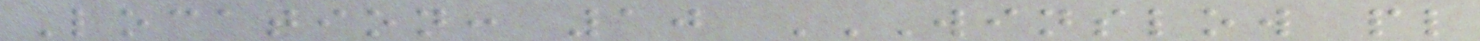Location: 10 WINSLOW PL
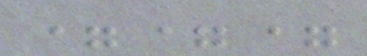===
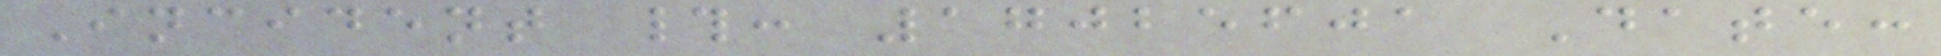Incident #: 17025601 Date:
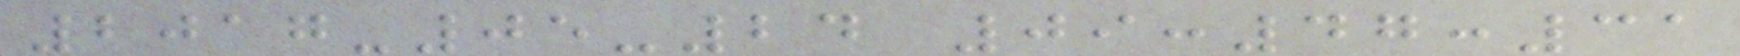2017-05-24 09:47:31
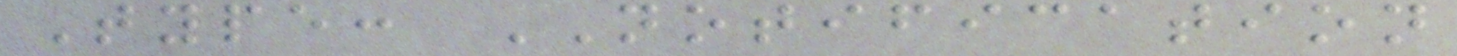Type: NOTIFICATION
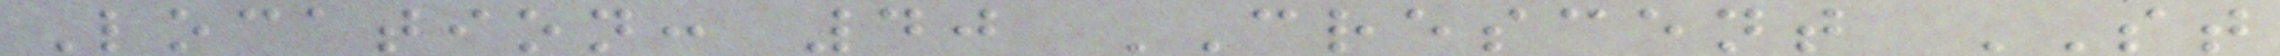Location: 40 CRESCENT ST
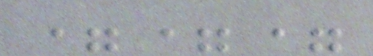===
